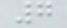7
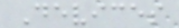Devices
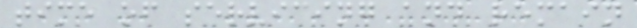time of servicing and remain
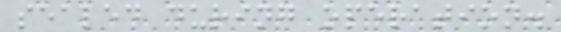sealed during operation.
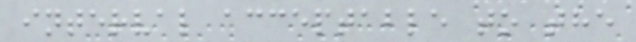interval acceptable to the
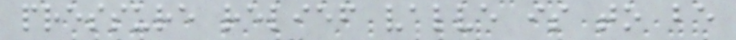pressure relief valve is to be
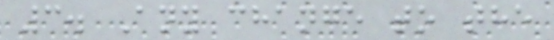3. Any change to the
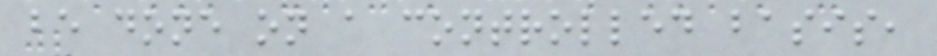be done on a controlled basis,
